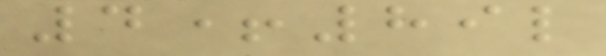4+89l
